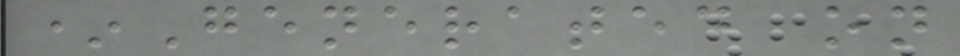*Generated on
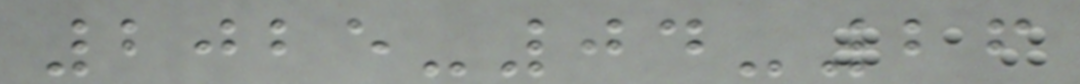2025-04-26
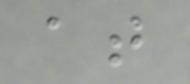at
